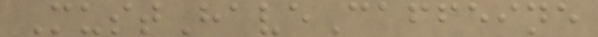MustHaveCaffeine
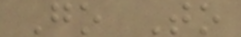Go To
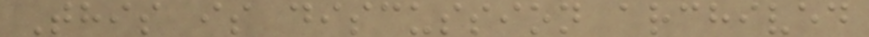This is discussion archived
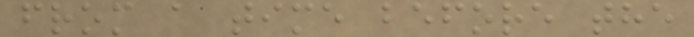from a time before the
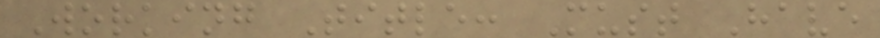Working Title: Must Have
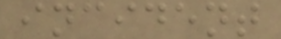incident
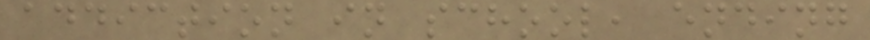addiction in school, ending
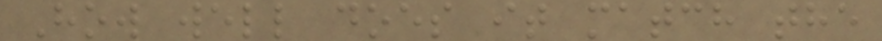How well does it match the
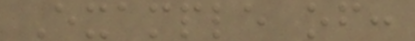Example of:
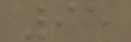95
